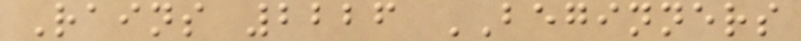Rains 2226 BEGINNERS
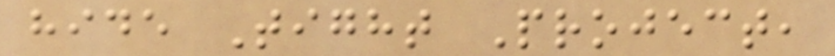hide Tight Project,
